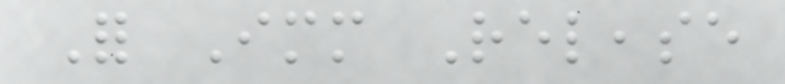For Immediate Release
